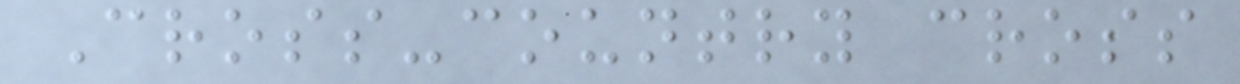Cross-country cross
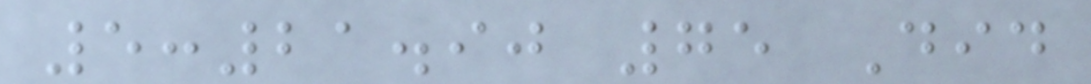5:21.90 75 Did
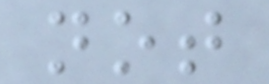not
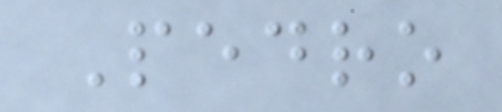Pedro
